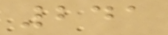241
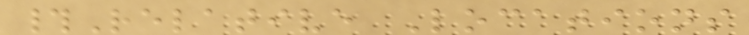#Relative Locations
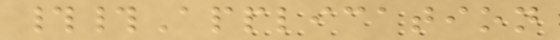##Application
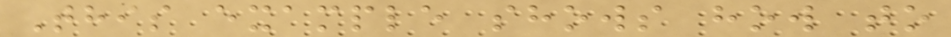This example shows how to
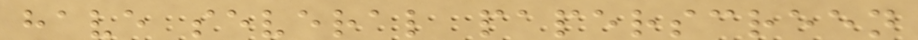have several paperscreen
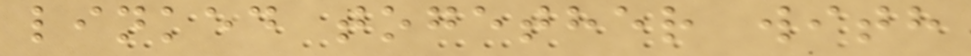linked together with
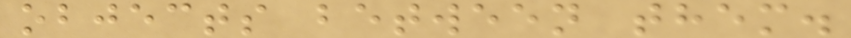objects between them.
